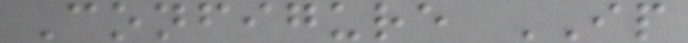Configure IP
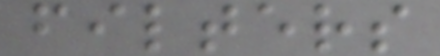filters
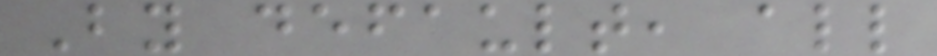By default, all
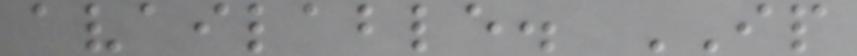available. IP
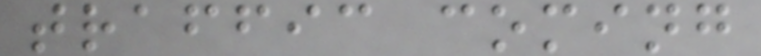traffic coming
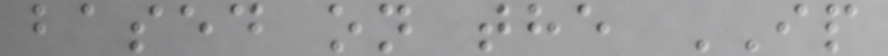based on the IP
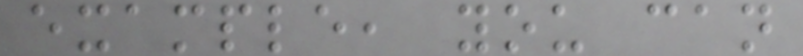example, you can
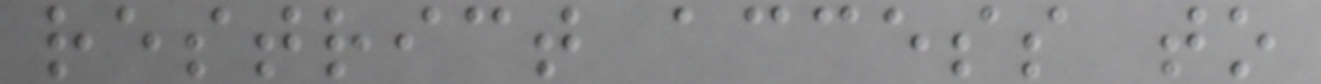restrict access to
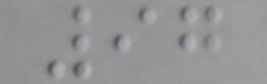97
